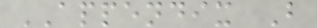APPENDIX B
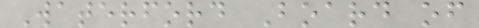Waterford Board of
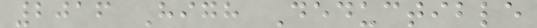2016 High Deductible
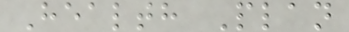Health Plan
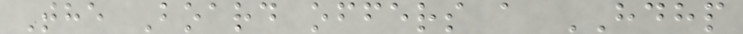The Board offers a HDHP
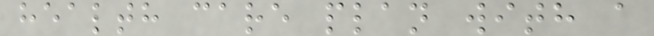health care plan with a
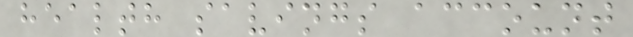health savings account
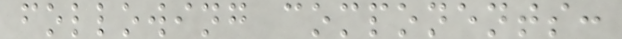following components:
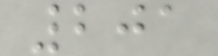201
